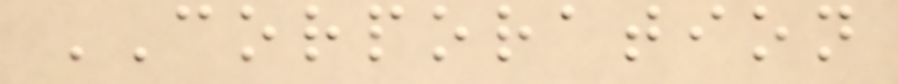CORPORATION
